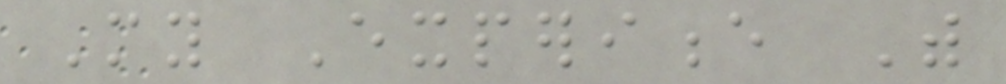My Experience With
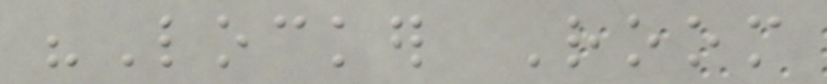"Locker Room
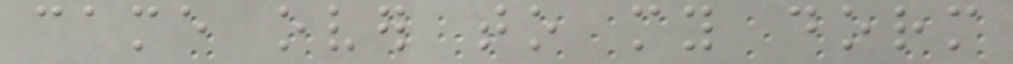came over to my dorm
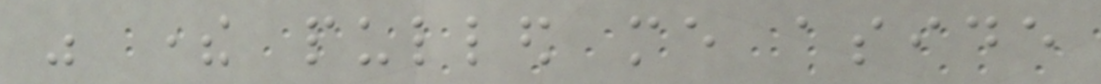was there pulled me aside
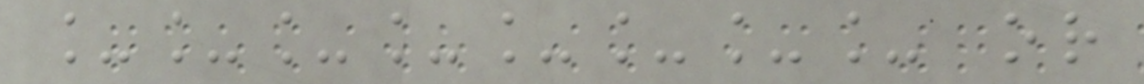________ or
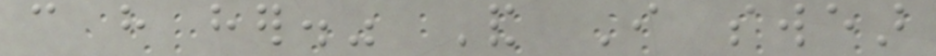can have her." And I swear
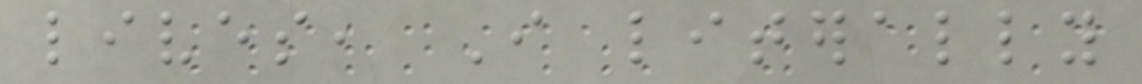lives, I literally
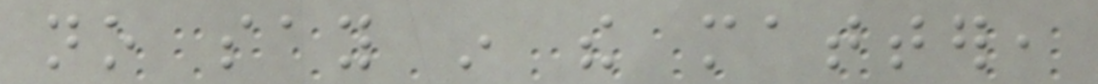no say in the matter,
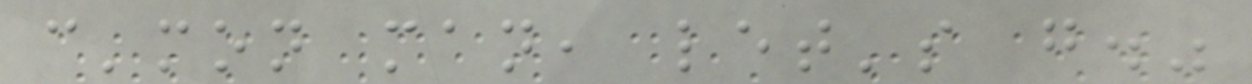c'mon man, let's go."
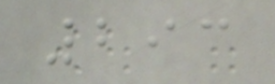293
